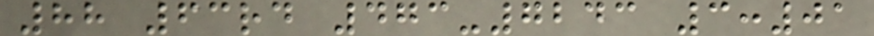88 63rd 473-7243 3:01
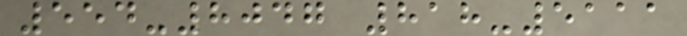554-8047 818-5111
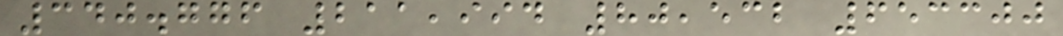340.776 211,994 80,532 653300
